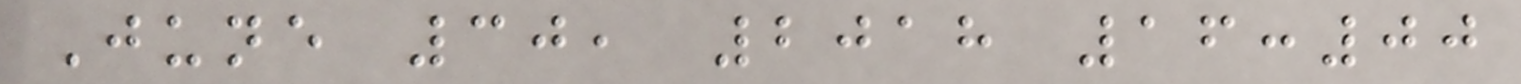June 30, 2018 16:00
